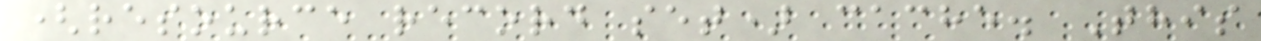(resource record set) cache. This
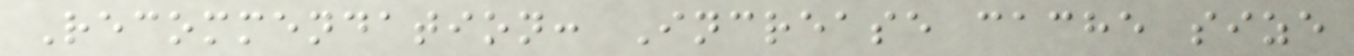Recommendation: Increase cache size
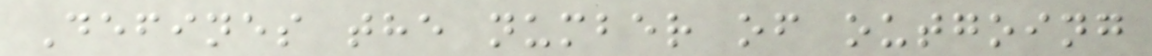Defines the number of outgoing
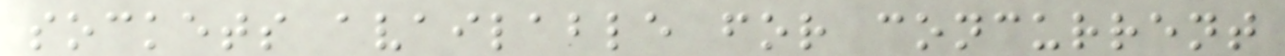sockets available for concurrent
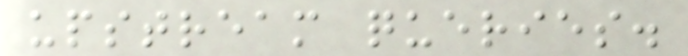upstream queries.
